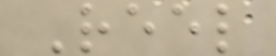Reel
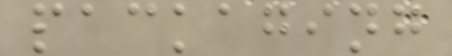packaging
